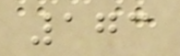173
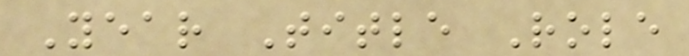Year Title Role
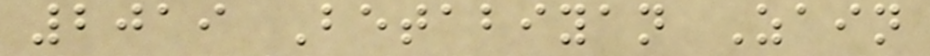2019 Betabiyan Zain
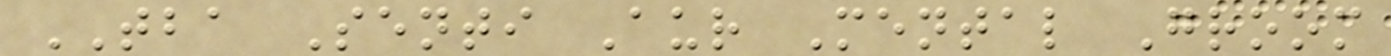TBA Senti Aur Mental Groom
